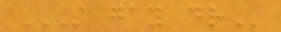S GAY DR
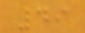49
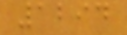1294
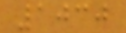1030
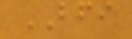BFI
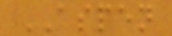ASPEN
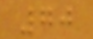70
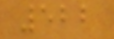522
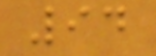94
